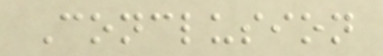Conclusion
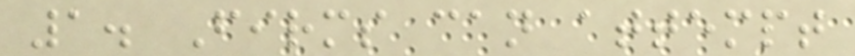1. Firms can attempt
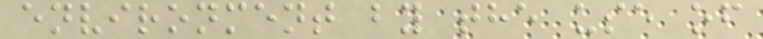environment by the use of
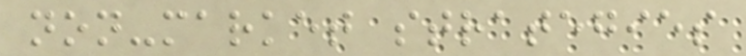non-market strategies
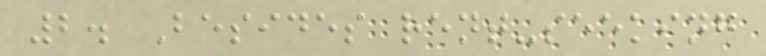2. Besides rent-seeking
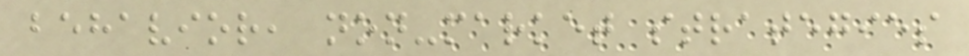behavior, non-market strategies
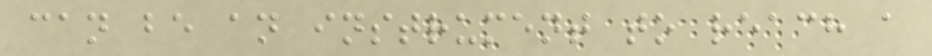can be an instrument to reach a
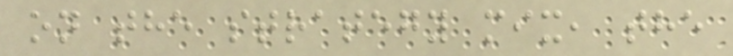on the strategy mix, the
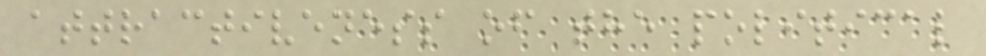attractiveness of the political
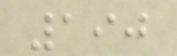190
